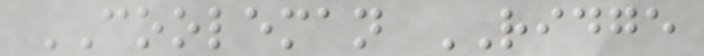COOLEMAN RIDGE
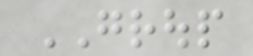GROUP
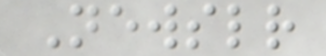Newsletter
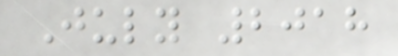July 2018
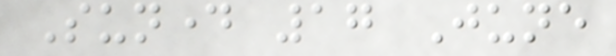Sunday 17 June
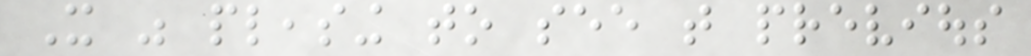It was pleasing to see that previous
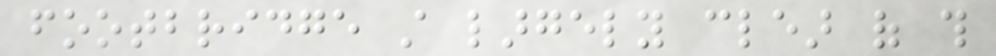footbridge still largely clear of this
